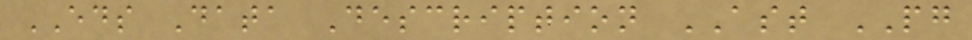EDS Data Description AST PG
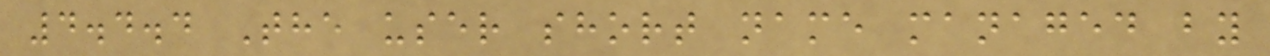4.4.4 The user short name managed by
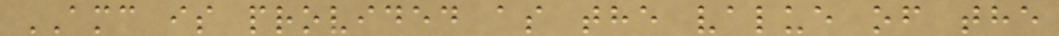AMC is provided as the value of the
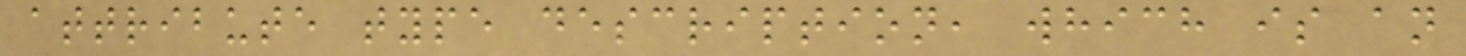attribute type description, which is an
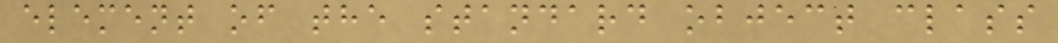element of the standard object class
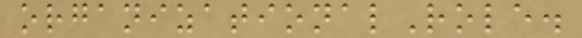organizationalRole.
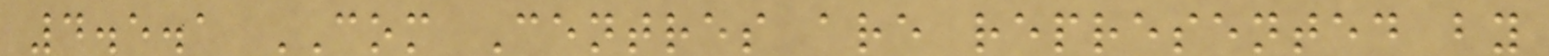4.5.1 COM Centres are represented by
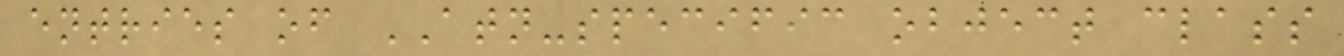entries of ATN-specific object class
